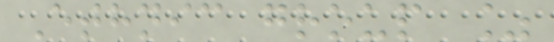Ethnic group %
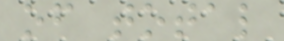of total
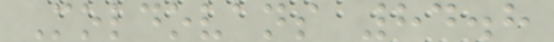Moldovans 84.8
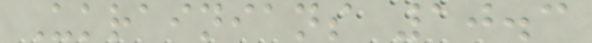Ukrainians 10.3
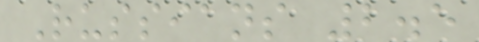Russians 2.5
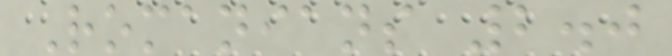Romanians 2.0
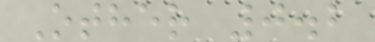Other 0.2
